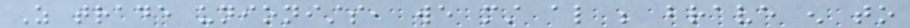As trade unionists, we must also be brave enough to
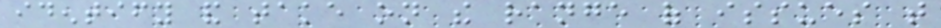identify and take on the range of issues that
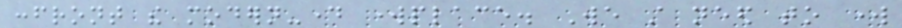confront the modern-day workplace. We still need to work
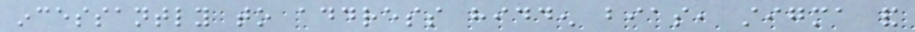incessantly to address hidden bias, stigma and
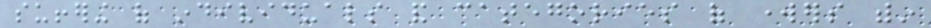suffering of individuals and categories of workers within
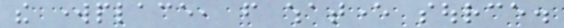the workplace, from whatever source.
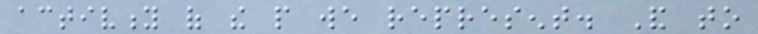activity of the people we represent. And to
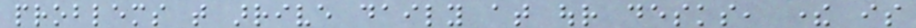problems that arrive daily at our desks, there is
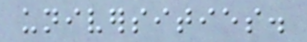universities.
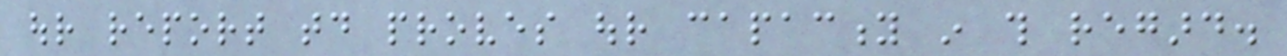our report today proves our capacity in this regard.
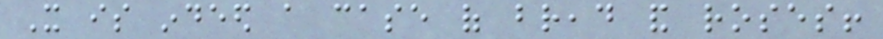It is indeed a case of bread and roses!
